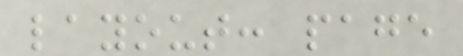layout: page
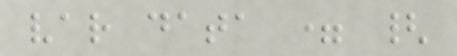var data = {
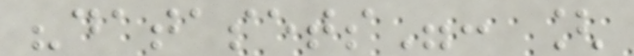"datasets": [
